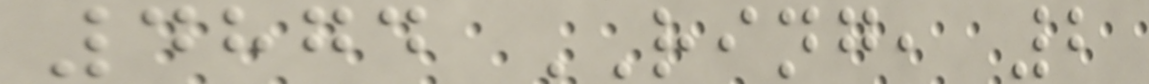4874 RING, 2
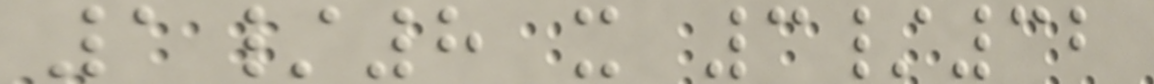1/8 x 3/32
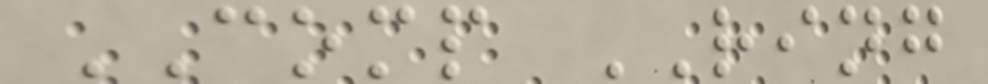COMP RING
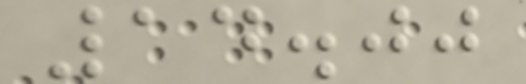14.00
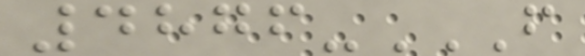4876-F
